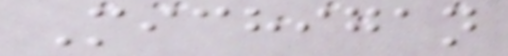Michigan
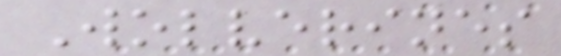Wolverines
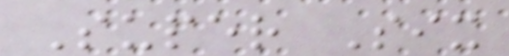Super Six
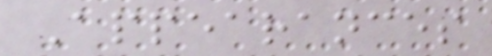Appearances
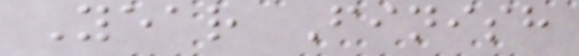Year Finish
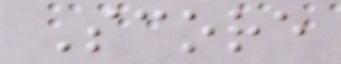Score
